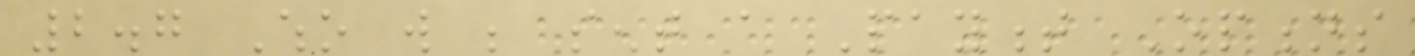2.7 Who will be sent a Payment Options
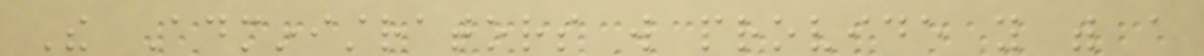The Administrators will provide you with a
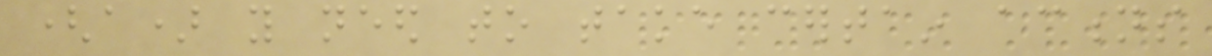(a) you need to take certain actions
